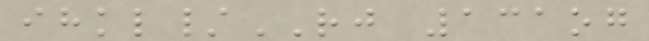ihkl/RJ 131og
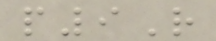p9R
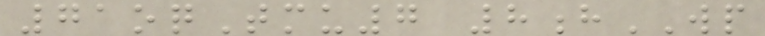71oqTmu7 8hWP
